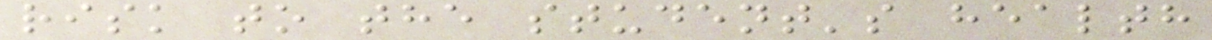risk to the student's health
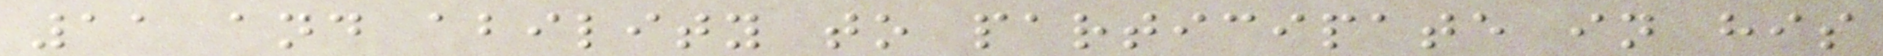11 and ability to participate in his
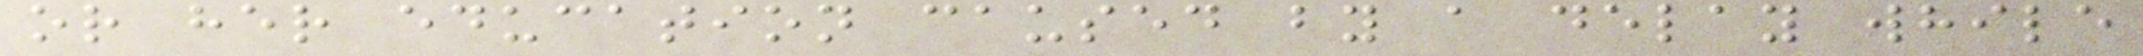or her education caused by a delay while
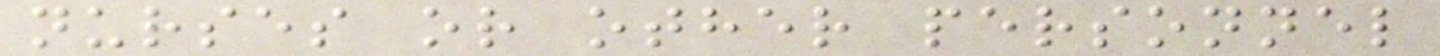nurses or other personnel
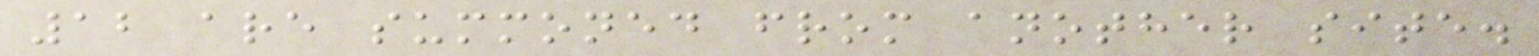12 are summoned from another site.
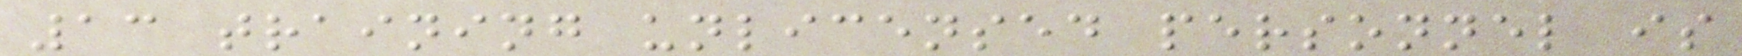13 training unlicensed personnel is
